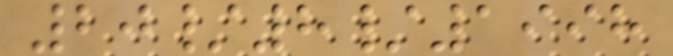20/8/1998
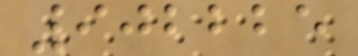902225
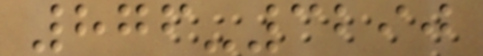876-3290
